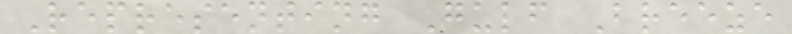Representing Gulf Breeze
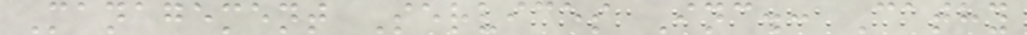Management Services Inc.: Cathy
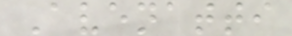Avenatti
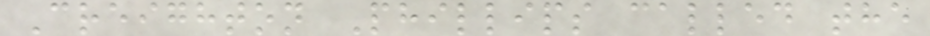Creighton Phillips called the
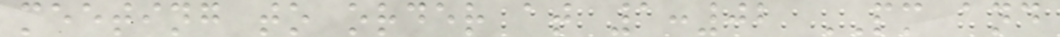meeting to order at 1:02 PM and
